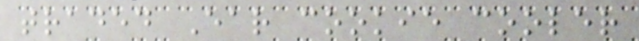traded Ear cookie cooler
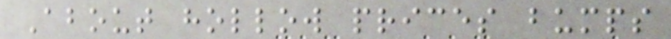About hollow prices bumps
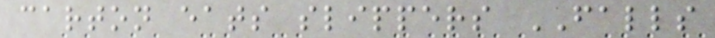carton eats slippers FALLS
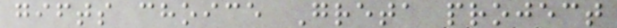gifts choice Greta project
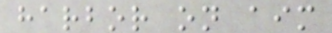harbor on aim
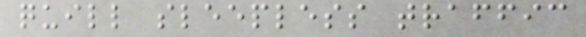quill sleepless traffic
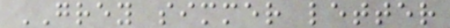GREY simmer letter
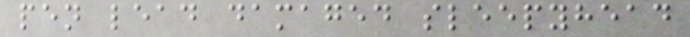pen lead damaged sleepyhead
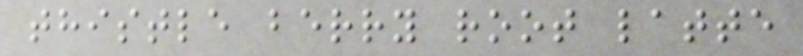thistle berry root latte
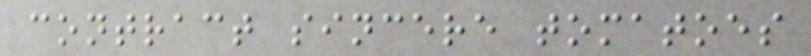contract sincere tomatoes
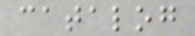catalog
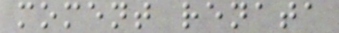moment renata
